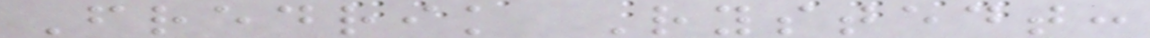Fredrik Rystedt:
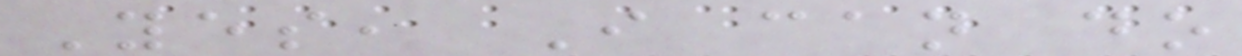Yes, I can do
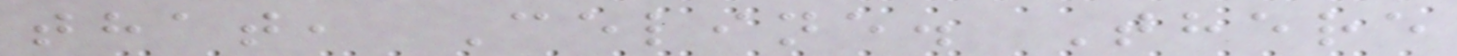that, Celine. There
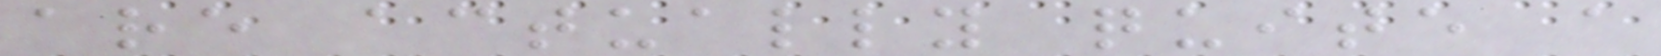are actually quite a
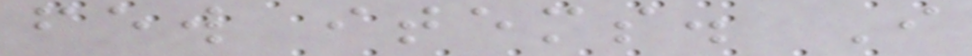few items. I
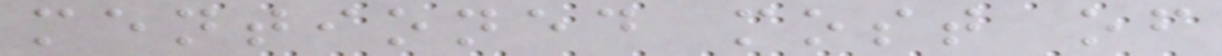mentioned most of
